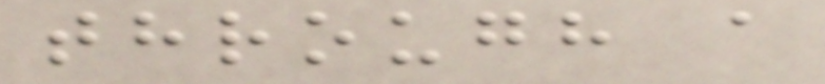through a
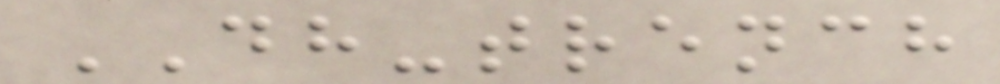DH-trench
